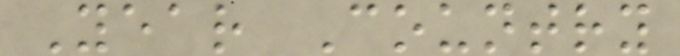Year Country
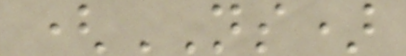(NS)
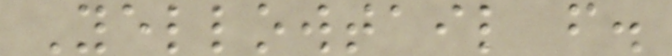Yellowtail f.
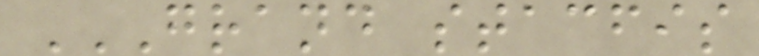GRAND STACFIS
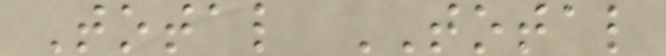Total TOTAL
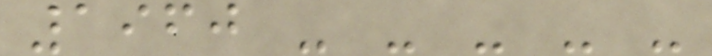1960 - - - - -
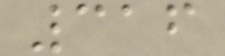316
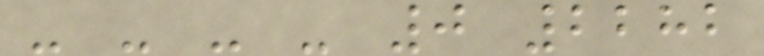- - - - 0 2282
